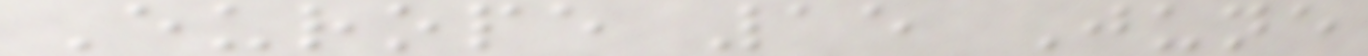Europe 15 June
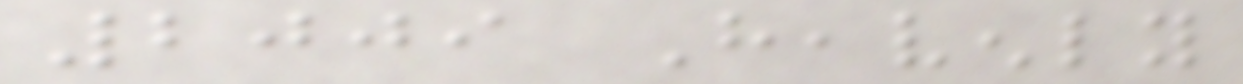2009 Heavenly
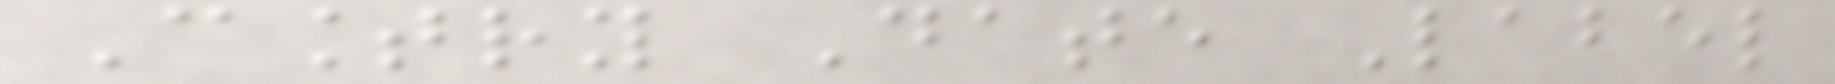Country Date Label
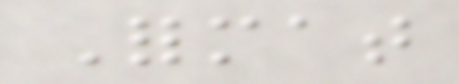Format
